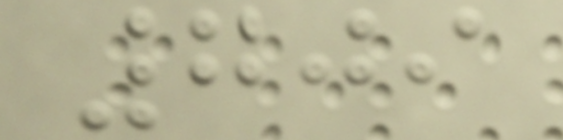709
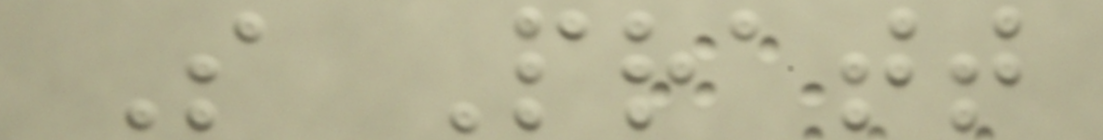S Pratt
